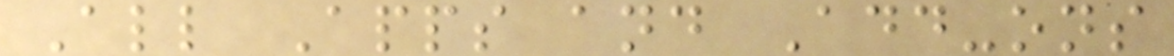All Apps and Add-ons
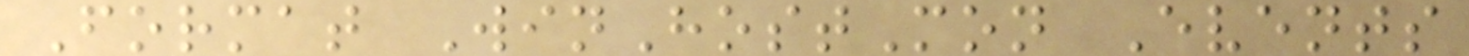Format WinHostMon Events
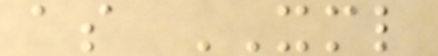as XML
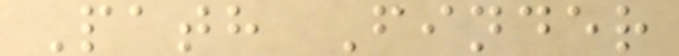Path Finder
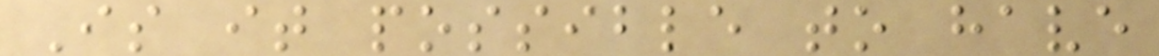Is it possible to have
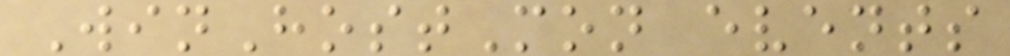WinHostMon events
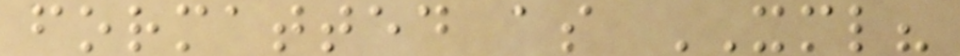formatted as XML?
